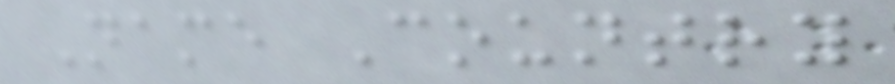Name Country
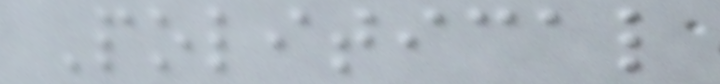Political
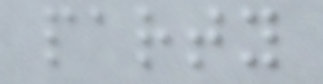party
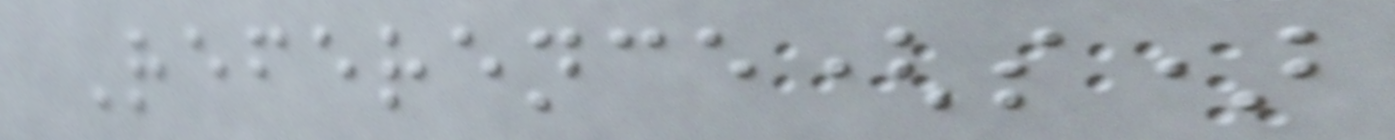Reference(s)
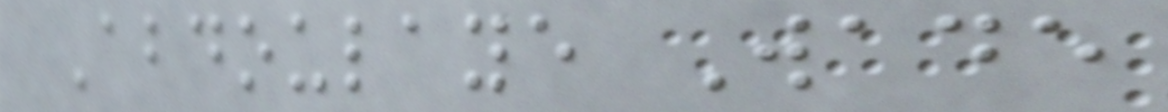Abdoulaye Wade
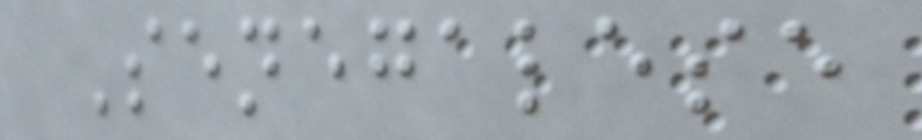Senegalese
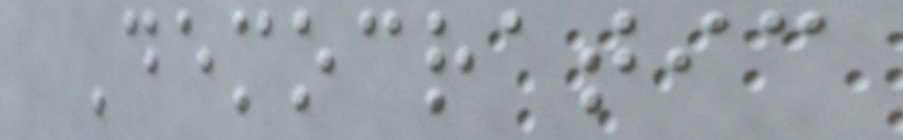Democratic
